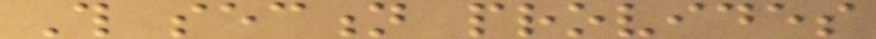This section provides
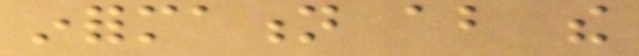information about the
